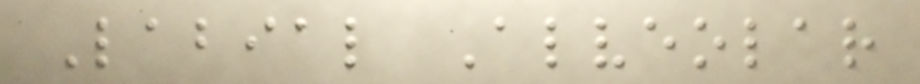Labial Alveolar
